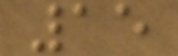15
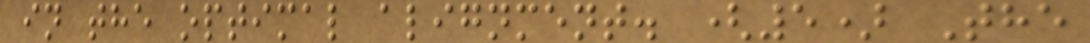in the optimal alignment. (5) The
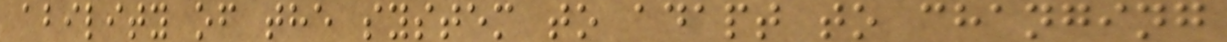ability of the system to adapt to changing
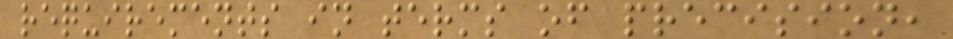requirements in terms of precision,
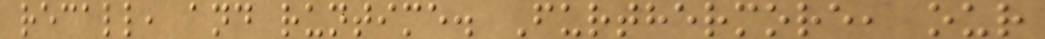recall, and runtime. Furthermore, our
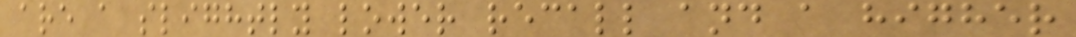are a slightly lower recall and a higher
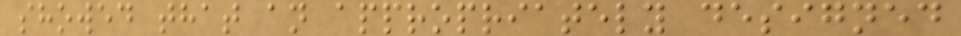showed that an appropriately designed
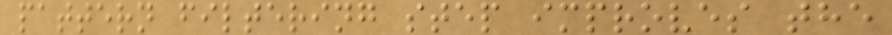pattern filtering step improves the
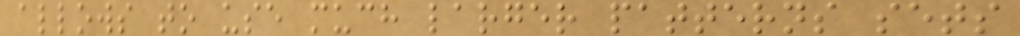allows to use much larger patterns sets
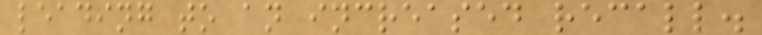leading to an increased recall.
